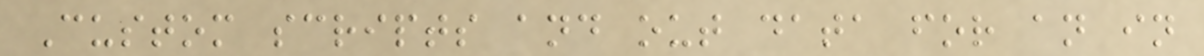Custom scripts and out data for an in
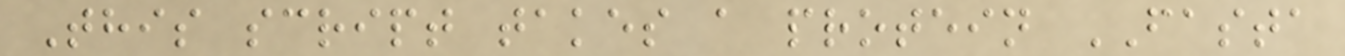This script takes a protein FASTA
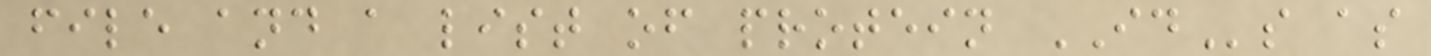file and a list of protein IDs as
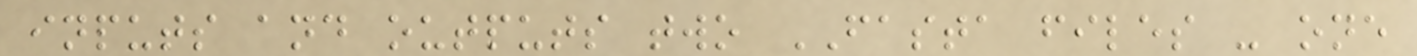inputs and outputs two FASTA files - one
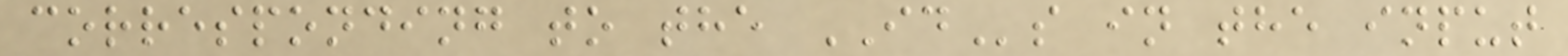corresponding to the IDs in the input
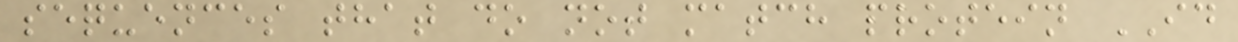sequences that do not match protein ID
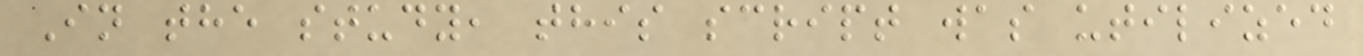In the study, this script was utilized
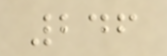246
